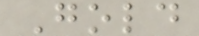Gold
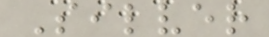Silver
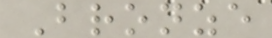Bronze
